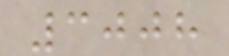3008
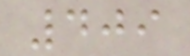409
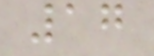17
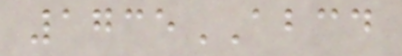1735ABCD
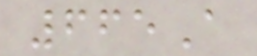665A
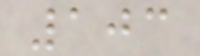103
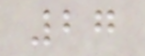27
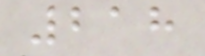218
